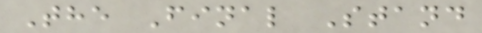The Final Stand
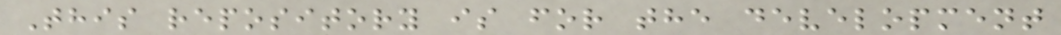This repository is for the development
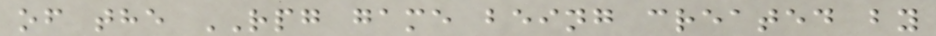of the RPG game being created by
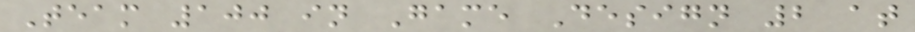Team 100 in Game Design 2 at
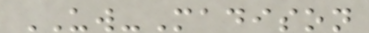UW-Madison
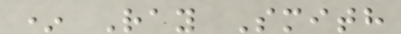* Ray Smith
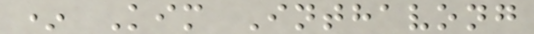* Kim Inthavong
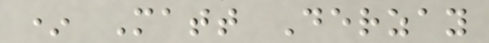* Matt Derzay
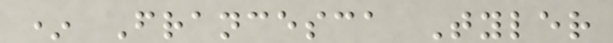* Francesca Tyler
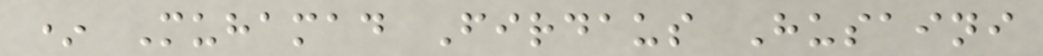* Muhamad Firdaus Husaini
